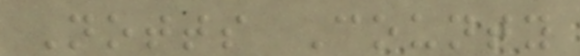Notts County
